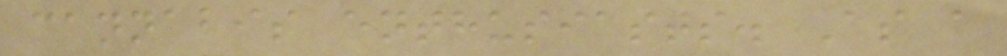cannabis enthusiasts. As a
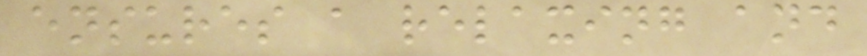ensures a relaxing and
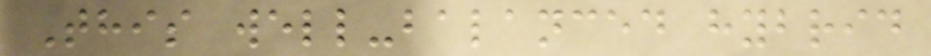This well-balanced hybrid
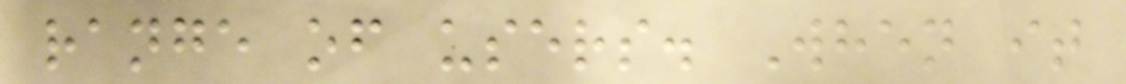range of users. When it
